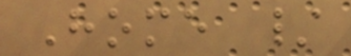Home /
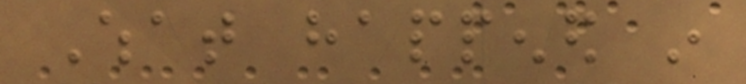What happened in
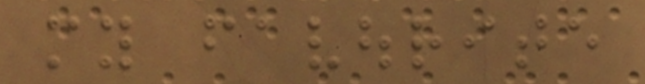my favourite
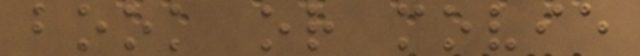book or movie
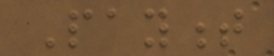Payment
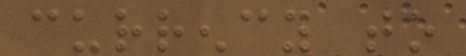currency to
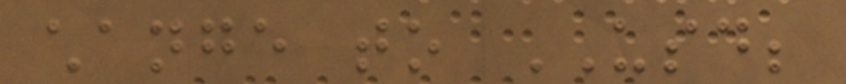change to USD;
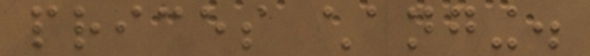prices changing.
